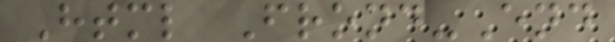Html Frond-End
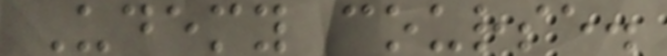Udemy course.
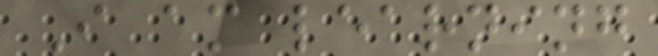I am learning
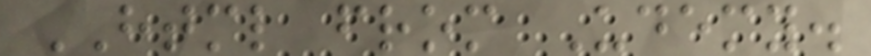HTML from Udemy.
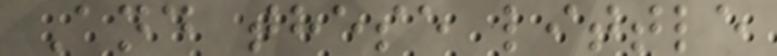And these little
